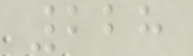228
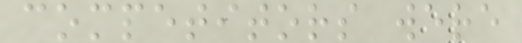competitors were
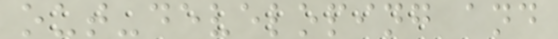out-developing and
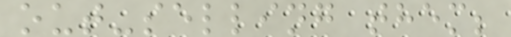out-selling them;
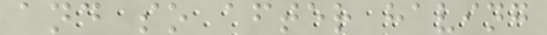and so after having
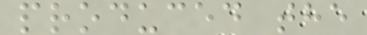produced the
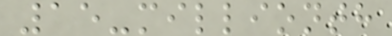15-millionth
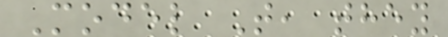Model T, they
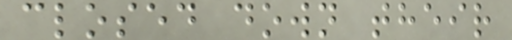closed down their
